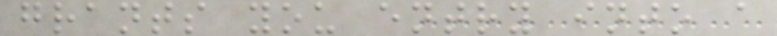grants you entry into a
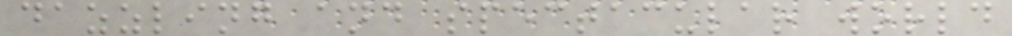dazzling and spectacular world
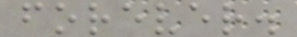forever.
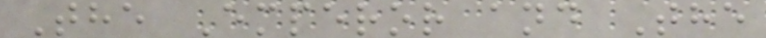The Emperor and The
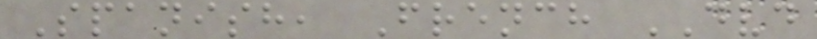Spanish, French DVD
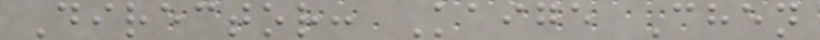Director: Kaige Chen
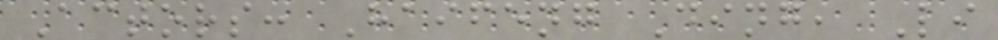Actors: Haifeng Ding, Li
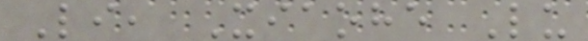Li, Xiaohe Lu
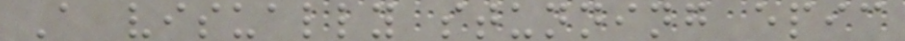A visually stunning epic
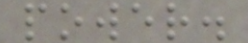power.
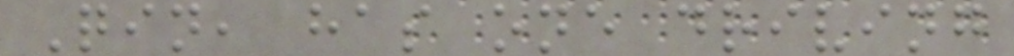Qin, has one driving
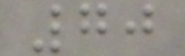70
